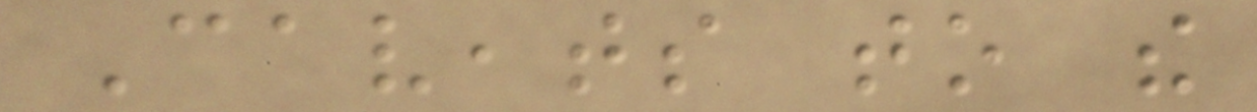Caveats to the
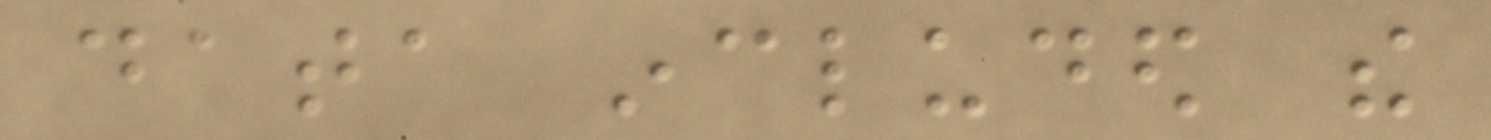data included the
